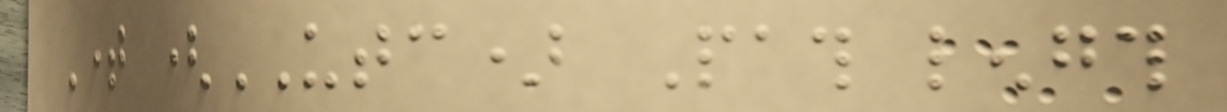Time (UTC) Path length
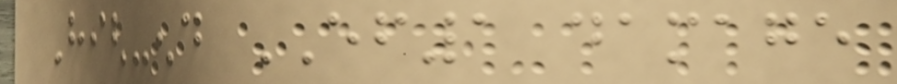High-end EF1 damage
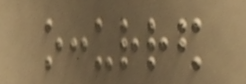occurred
